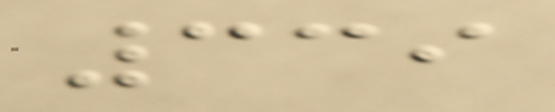339
